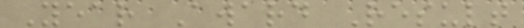Year Award Result
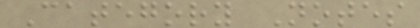Category Notes
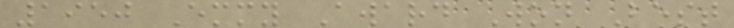1950 Emmy Award Won Best
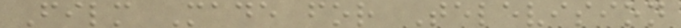Film Made for Television
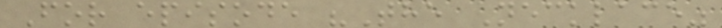For episode "The Necklace"
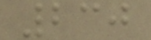230
